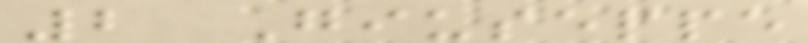2 Giuseppe
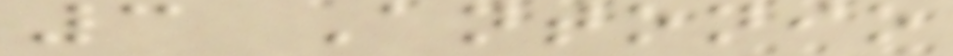3 Antonio
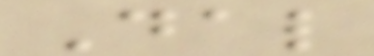Dal
